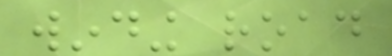winding road
